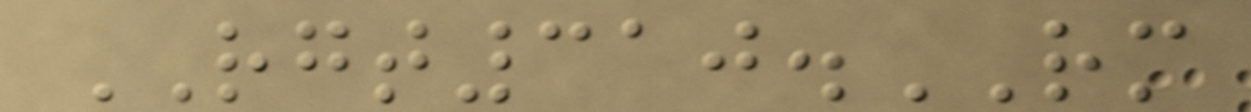RGT310.RM
